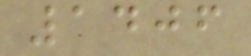1406
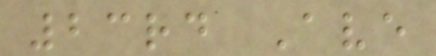23rd Ave
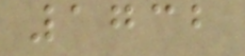1732
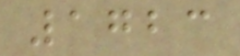1723
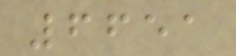6651
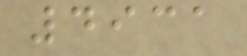4931
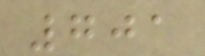701
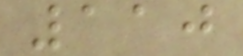110
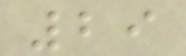29
